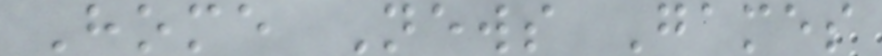Home News Games
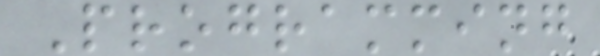Programming
